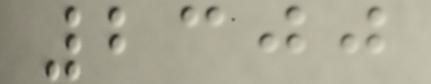2300
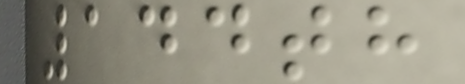144th
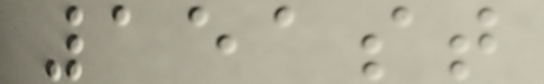151st
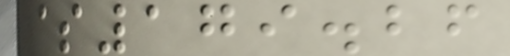$179.26
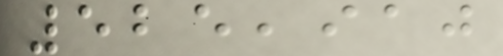525,910
